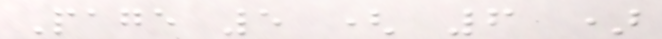Page 5 ( 6 )
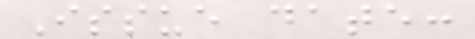Issue date:
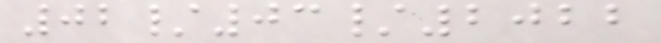02/03/2022
